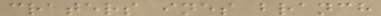craters ines branch
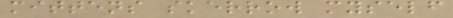mittens skerrow myself
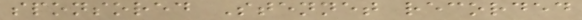sponsored Stennet recorded
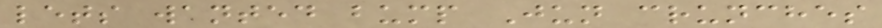lets wanted bump Jun crunches
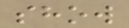show
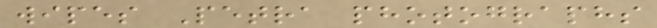wipes Petra photographs
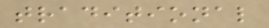traditional
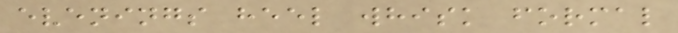evenings heel whisk formal
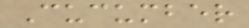Cucumber
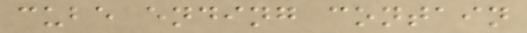cube ending contain
